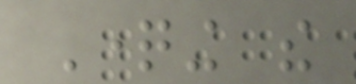Questioning the
